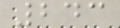243
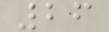26
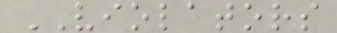VIOLATORS
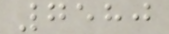7580
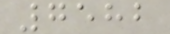7582
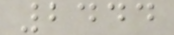2444
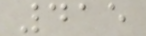415
